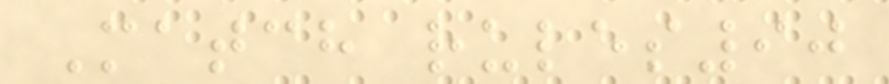Match rules90
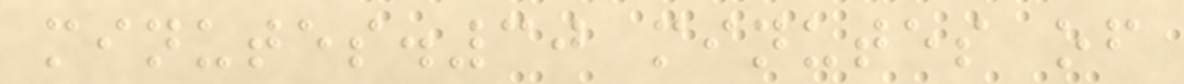minutes.30 minutes of
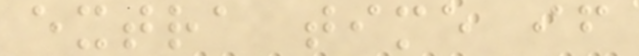extra time if
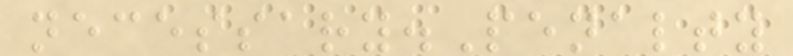necessary.Penalty
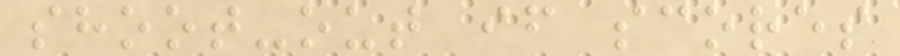shoot-out if scores
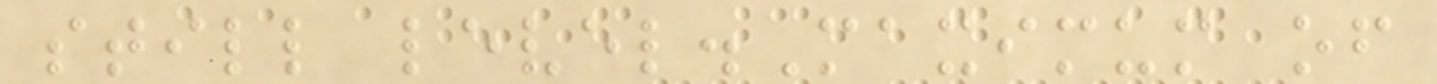still level.Maximum of
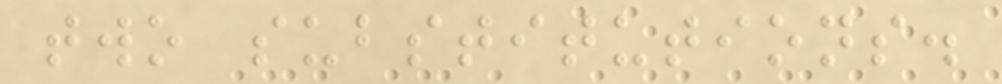two substitutions.
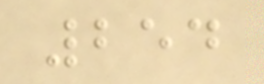254
